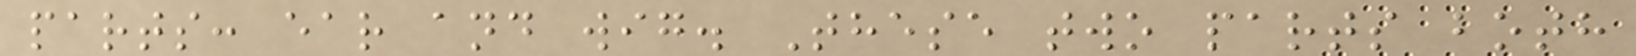parts: ear and wig. These two parts both
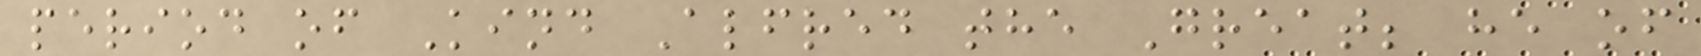period of Kind Alfred the Great; he of
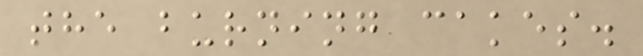the burning cakes.
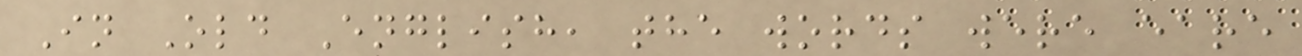In Old English, the words were eare
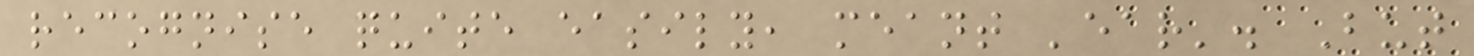recognise quite easily, meant 'ear'. But
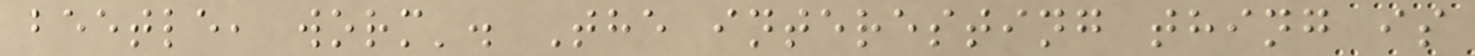beetle, worm'. The interesting thing is
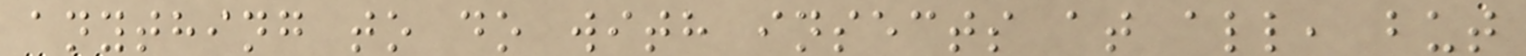anything to do with insects at all, but
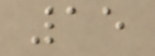15
